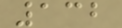132
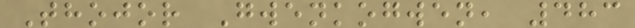Thojor Gwenkogwen, 483
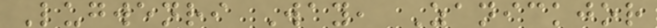Lugwenri Way, Zanickjor
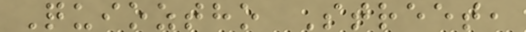Quioztho Street,
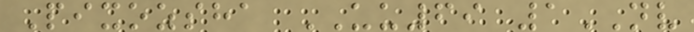Pixozsha UU69 1NV
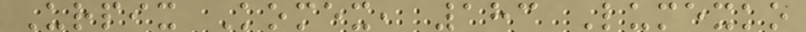Urpix Komex, 183 Lumexko
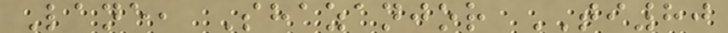Lane, Shazanjor TI80
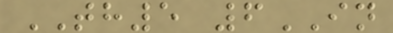TH5 6IN
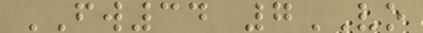FW34 7VO
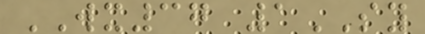WX37 1SY
